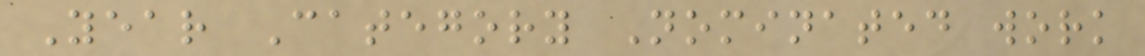Year Category Nominated work
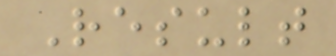Result
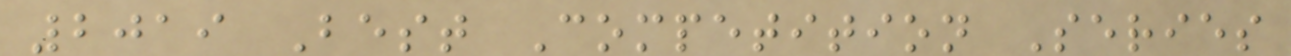2019 Best Competition Series
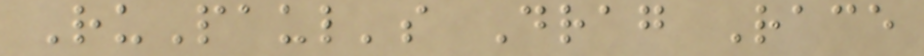RuPaul's Drag Race
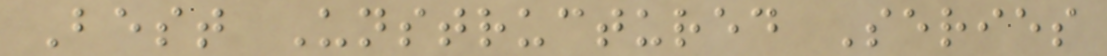Best Unstructured Series
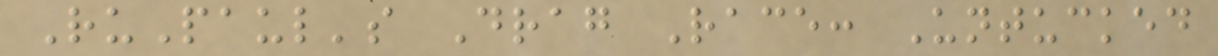RuPaul's Drag Race: Untucked
